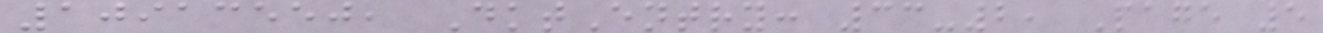10913550, DktEntry: 33-2, Page 5
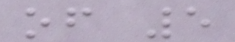of 5
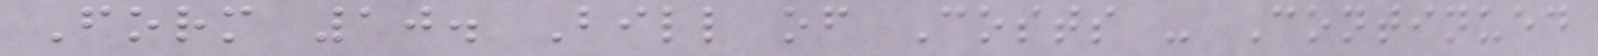Form 10. Bill of Costs - Continued
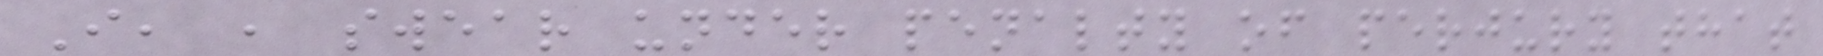I, , swear under penalty of perjury that
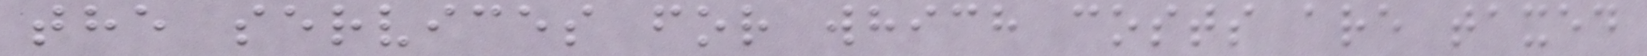the services for which costs are taxed
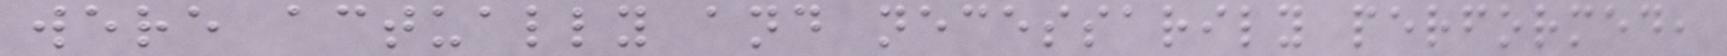were actually and necessarily performed,
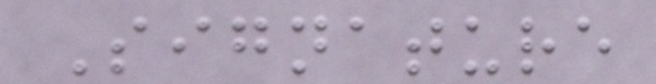Signature
